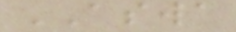ASWA
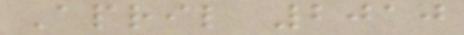April 2010
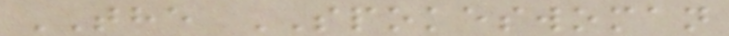THE SPOKESWOMAN
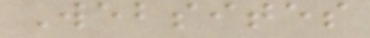Websites
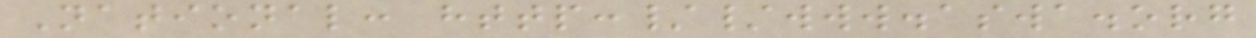National: http://www.aswa.org
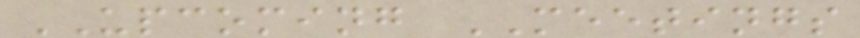UPCOMING MEETINGS
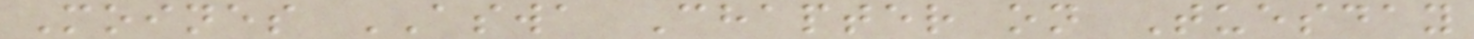Moines ASWA Chapter on Tuesday
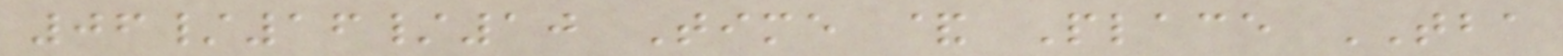06/16/10 Time & Place TBA
